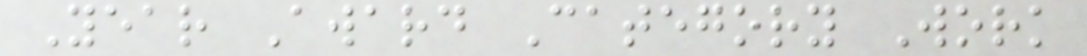Year Award Category Work
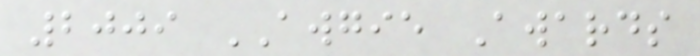2009 AWGIE Awards
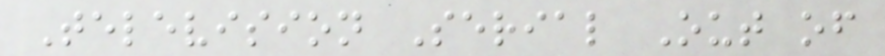Television Serial Out of
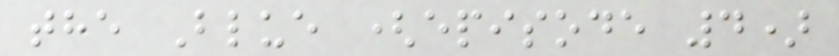the Blue (episode 4)
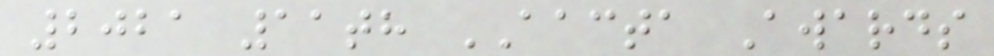2021 11th AACTA Awards
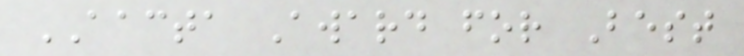AACTA Award for Best
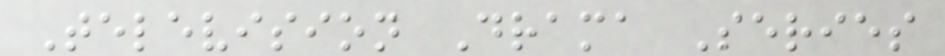Television Drama Series
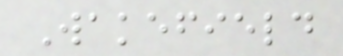Wakefield
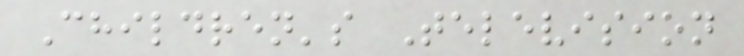Children's Television
